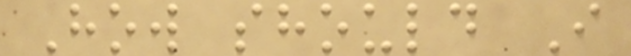How should I
